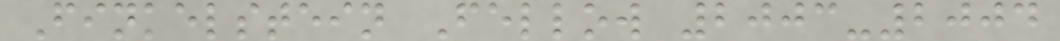Finkelstein Fellow 2003-2004
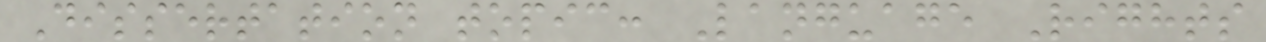Dissertation topic: Language Rights
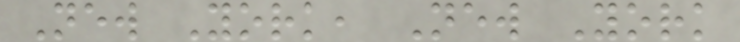New York, New York
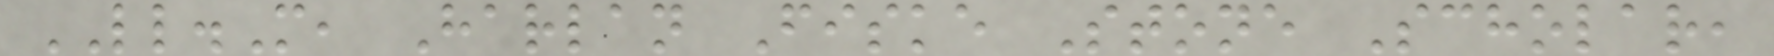LL.M, Harlan Fiske Stone Scholar,
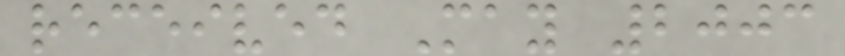received May 2003
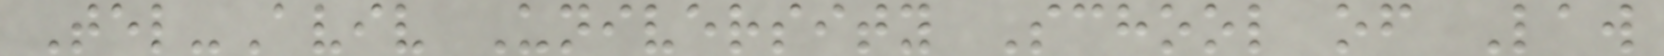Tel-Aviv University School of Law
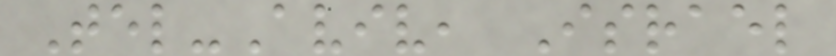Tel-Aviv, Israel
